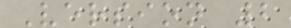Version 2
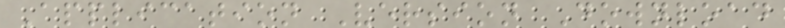Application Version Download
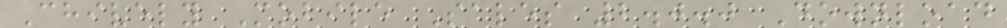Chively Mobile Sales 2.0.0 Download
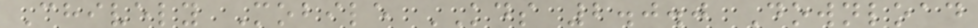Chively Mobile KDS 2.0.0 Download
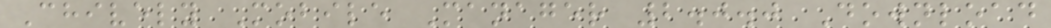Chively Mobile Manager 2.0.0 Download
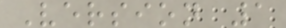Version 1
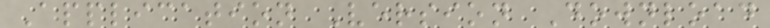Application Version Download
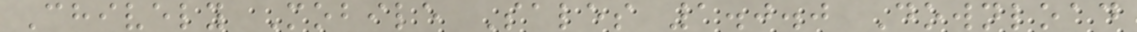Chively Mobile Sales 1.0.0 Download
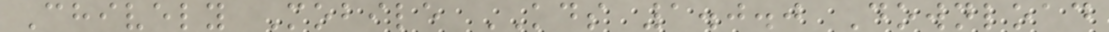Chively Mobile KDS 1.0.0 Download
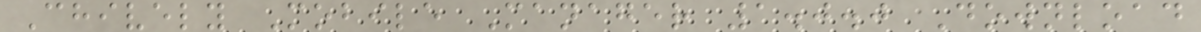Chively Mobile Manager 1.0.0 Download
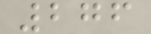276
